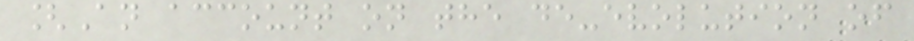[An account on the de-evolution of
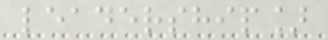leadership]
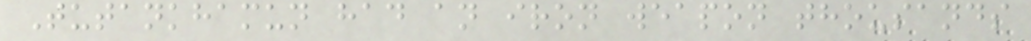Tutankhamun had an iron weapon thousands
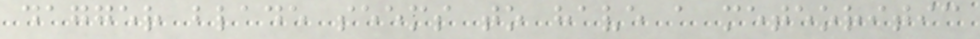dagger blade seems to have a meteoritic
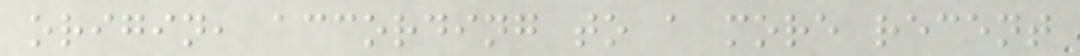origin, according to a more recent
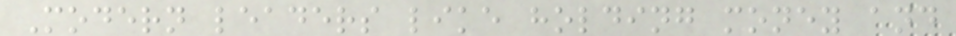Modern leaders like holding money and
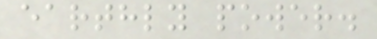earthly power.
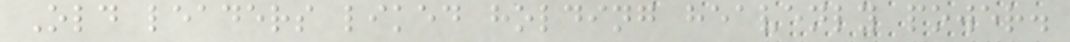Old leaders liked holding heavenly power.
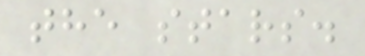the stars.
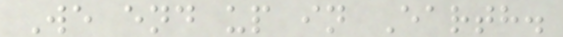We end up in Earth.
